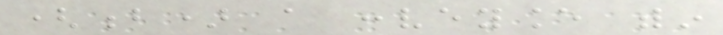(b) a conveyance within
